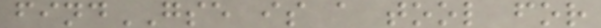findGSE is a tool for
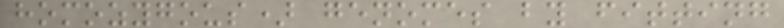homozygous) genomes by fitting
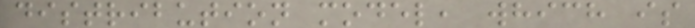distribution model, which is
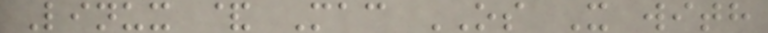Linux & Mac OS X with
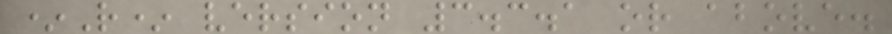*R* version 3.3.1 or above.
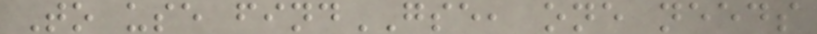To use findGSE, one needs
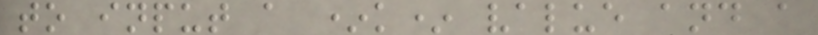to input a *k* value and a
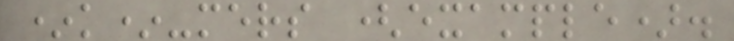*k*-mers (example).
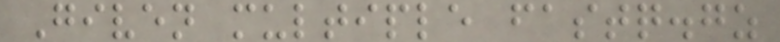Given multiple fastq.gz
